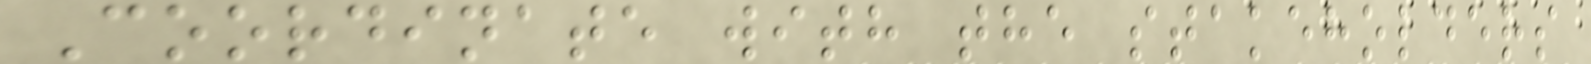Coordinate with the stakeholders
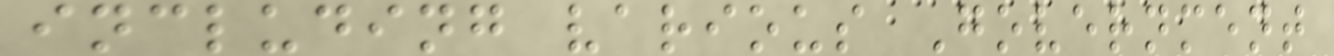including various Government
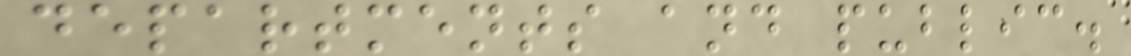departments and public.
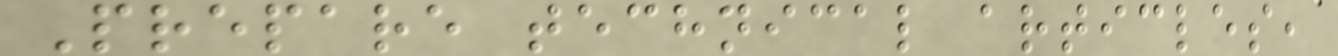Prepare technical articles,
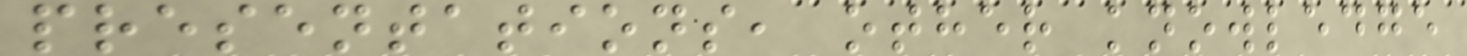presentations, other knowledge
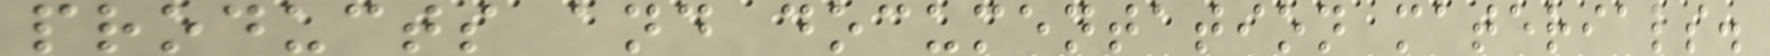products and documentation materials.
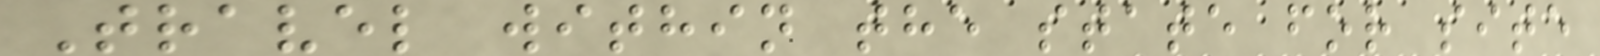Travel within the state for site
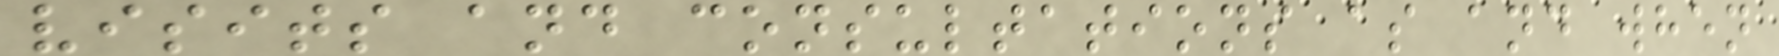visits and consultations as and when
